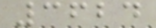3624
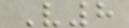V8
